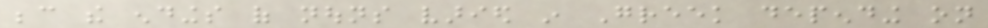because the endings of nouns varied in Greek depending on
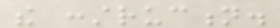the construction.
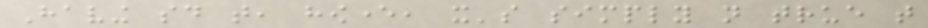Having said that, however, it's simply not true that
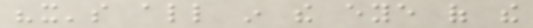"it's all in the eye of the
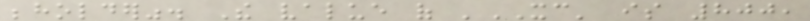beholder". The value of 'XC' is 800,
